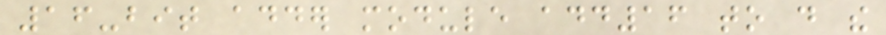16-bit adder module add16 to do the
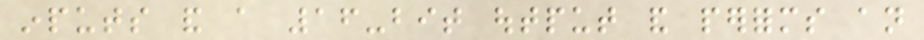inputs and a 16-bit output and performs an
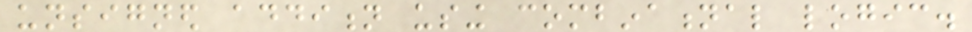unsigned addition using combinational logic.
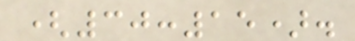(30:15).
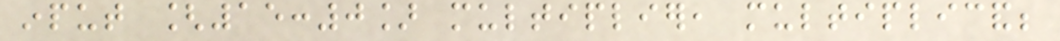input [15:0] multiplier, multiplicand;
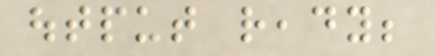output ready;
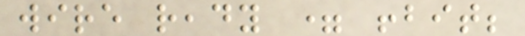wire ready = !bit;
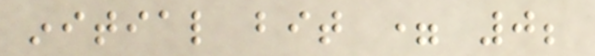initial bit = 0;
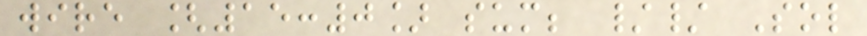wire [15:0] sum; // Sol
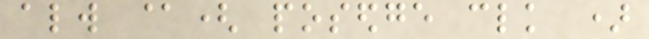always @( posedge clk )
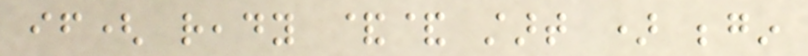if( ready && start ) begin
